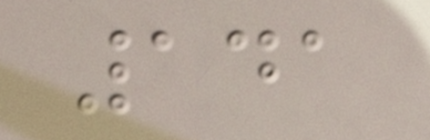141
